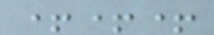+++
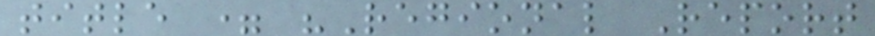title = "Regional Report
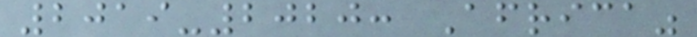2019-2020: Africa"
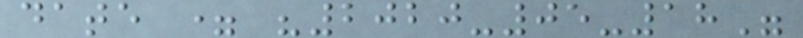date = "2020-05-18"
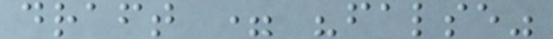draft = "false"
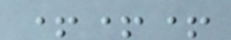+++
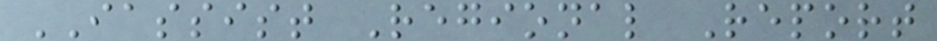IASSIST Regional Report
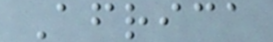Africa
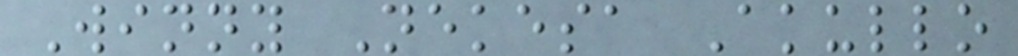Winny Nekesa Akullo
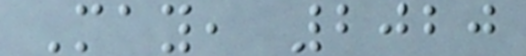May, 2020
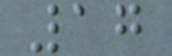17
